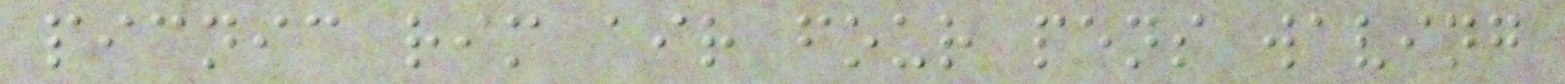picnic rim air four pens waving
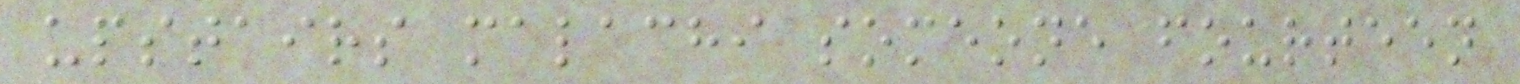upstairs malachi someone fourteen
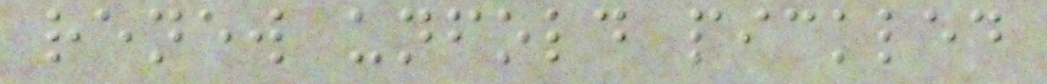renew unfold pickled
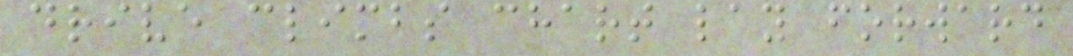drive climbs chart lay forward
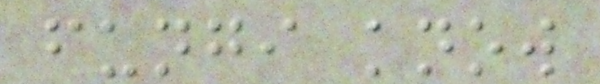fungi know
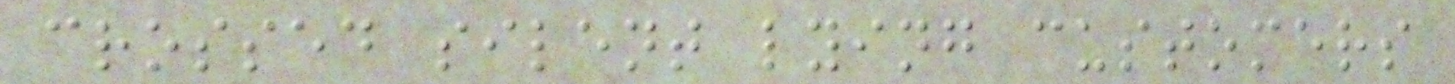crossed silent lying customers
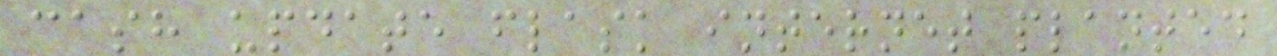cash update flask internet planted
